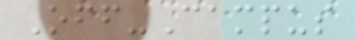Off-Campus
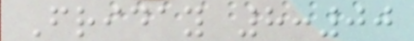Friday 8:00
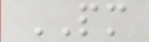PM
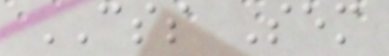CSS Sem
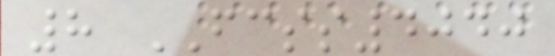8 FCSS4040
